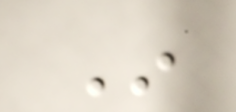In
